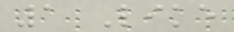1 Like
